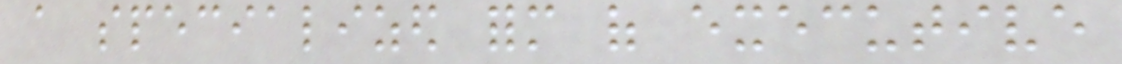a specialized form of executive
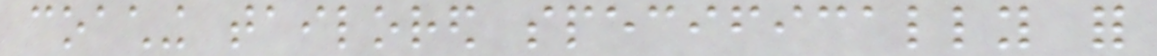coaching tailored specifically for
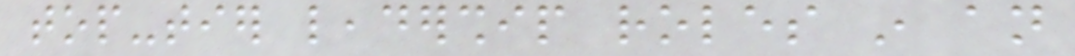top-tier leadership roles in an
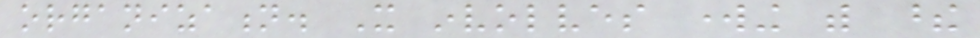organization. It involves working with these
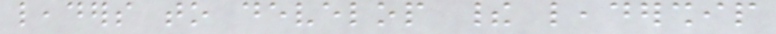leaders to develop their leadership
